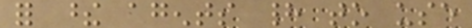for these agents had to use
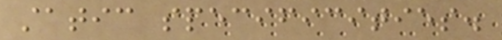static specificities.
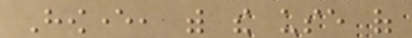However, with the use of
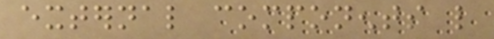external components like
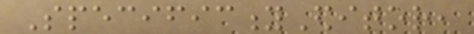SpecificityEditor,
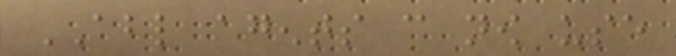ABL agents can now use
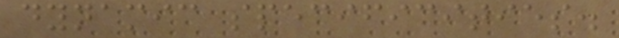dynamic specificities.
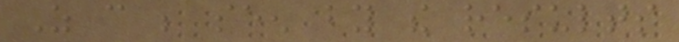As can be seen by the results
